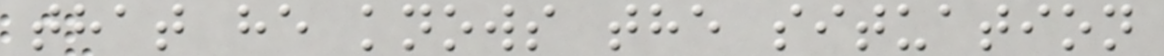that he knows the situation
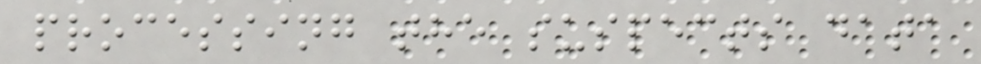processing the suspects data
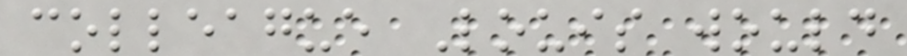colleague Louis would
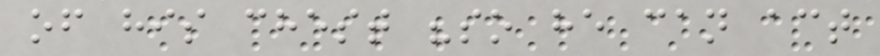of his chest "so he can act
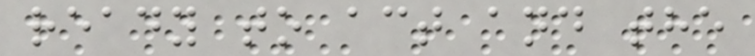ready to act and the
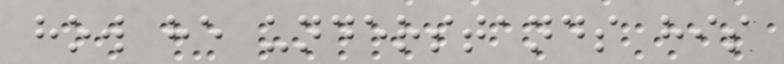how he understands his
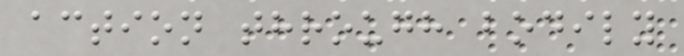action through bodily
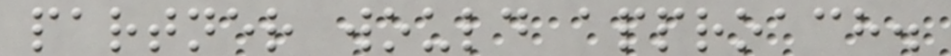partner would approach.
